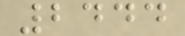2444
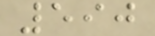590
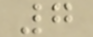7
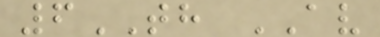6TH AV
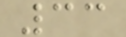33
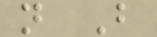n B
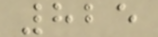825
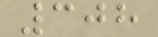308
